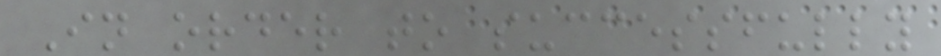In order to successfully
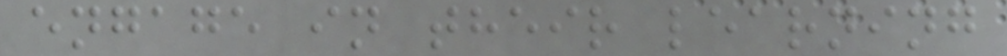engage in their learning
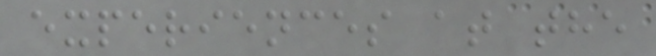experiences at the
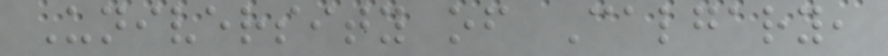University of Calgary,
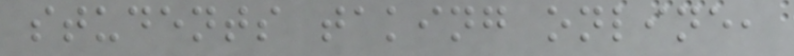students taking online,
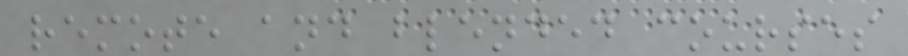remote and blended courses
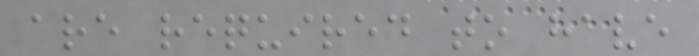are required to have
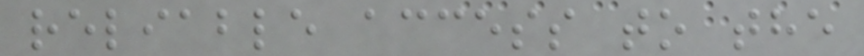reliable access to the
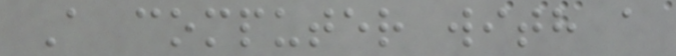A computer with a
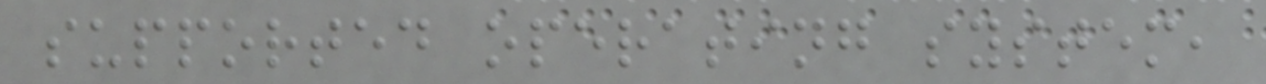supported operating system,
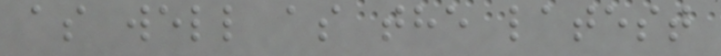as well as the latest
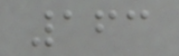163
